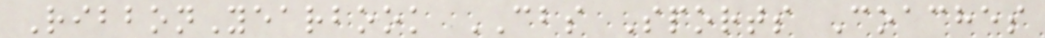RibbonYearbook CBS Sports Coaches
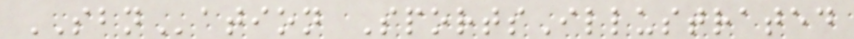SBNation SportsIllustrated
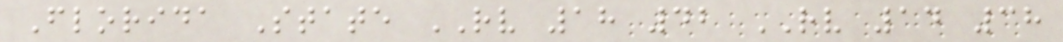Florida State RV 18 42 RV 14 38
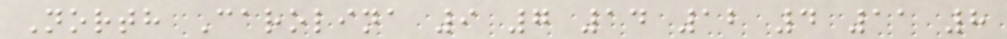North Carolina 9 7 14 12 4 11 8
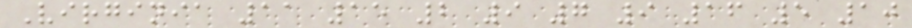Virginia 11 15 2 9 7 9 16 5 10
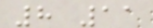8 11
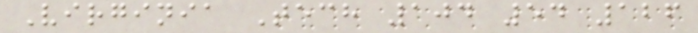Virginia Tech 104 54 126
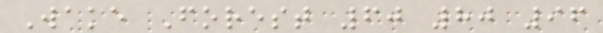Wake Forest 60 80 96
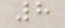8
